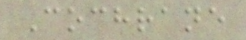Cochrane
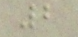2
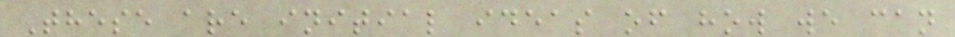These are initial ideas of how we can
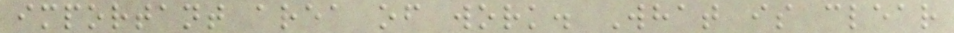important area of work. What is clear
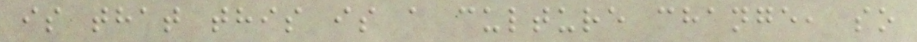is that this is a culture change, so
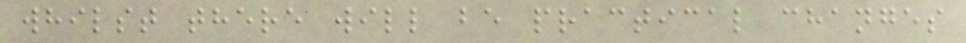whilst there will be practical changes
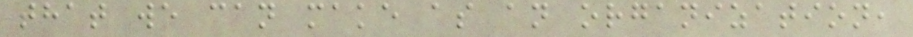that we can make as an organization,
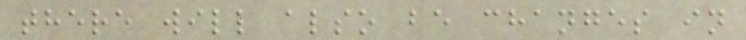there will also be changes in
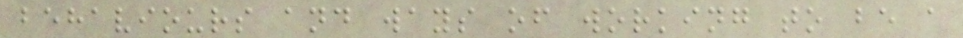behaviours and ways of working to be a
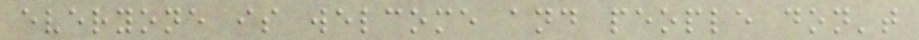everyone is welcome and people don't
